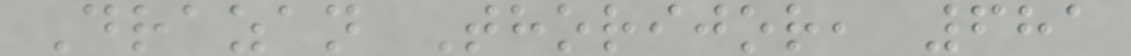Drazan Thorijor, 681
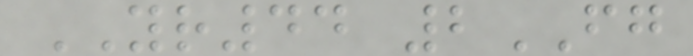YR44 2FG
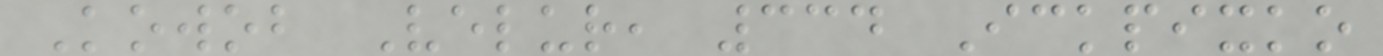Kowob Velur, 334 Ickpixko
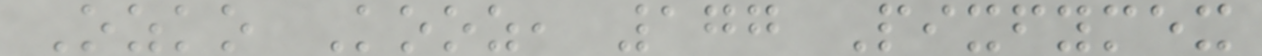Ozko Kooz, 177 Pixfymex
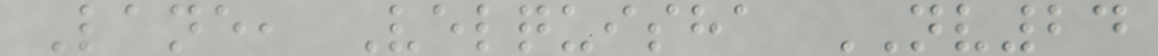Lane, Velquisha NV24
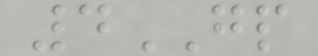4GP
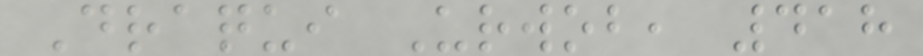Draqui Urwob, 418
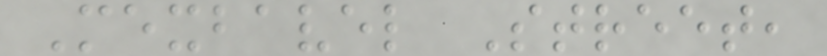Mexbavel Street,
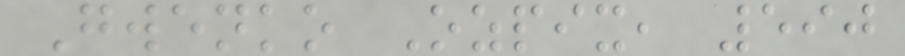Gwenko Ozpix, 590
